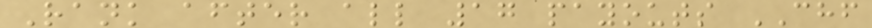Rank after all 17 payouts CHF
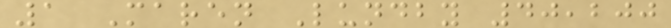1 Maren Lundby 40,200
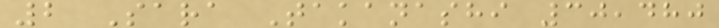2 Sara Takanashi 30,480
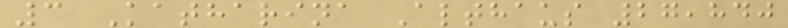3 Katharina Althaus 27,840
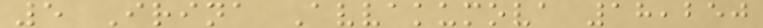5 Irina Avvakumova 18,250
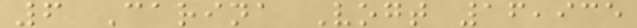6 Carina Vogt 16,935
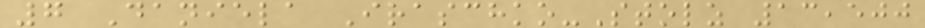7 Daniela Iraschko-Stolz 13,500
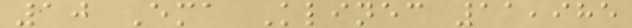10 Ema Klinec 11,985
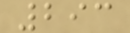293
